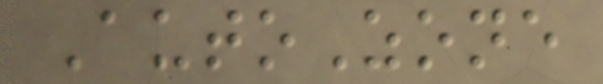AutoZone
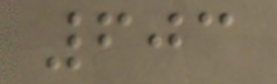603
